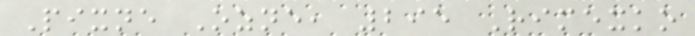Pixne Ozne, 295 Rimexko
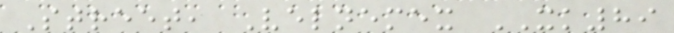Street, Velnemex XK89
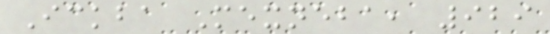Ickba Mexneba, 929
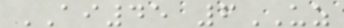AI45 6UZ
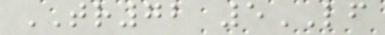TR72 5LF
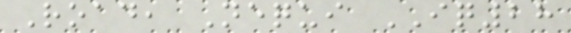Road, Nequi IQ28
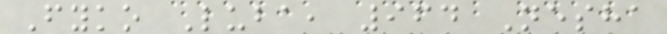Fyko Luba, 964 Nesha
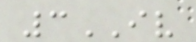3IV
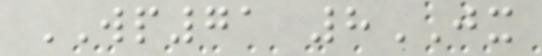WP71 8JX
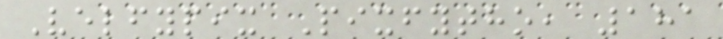Velfypix Pixfytho, 181
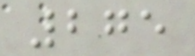275
